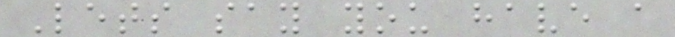Lets say you have a
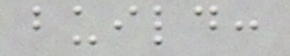build:
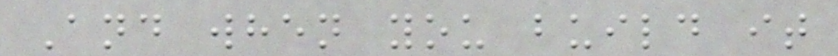And when you build it
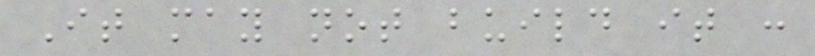It may not build it :
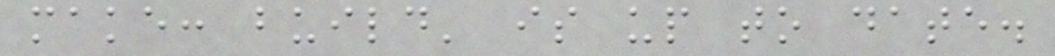make: build' is up to date.
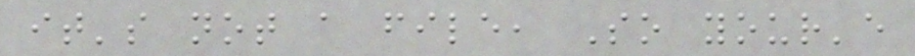it's not a file, So your'e
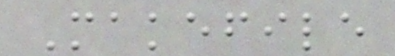Makefile
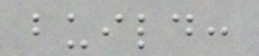build:
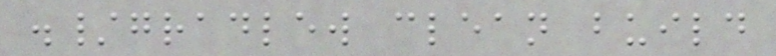./gradlew clean build
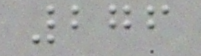276
